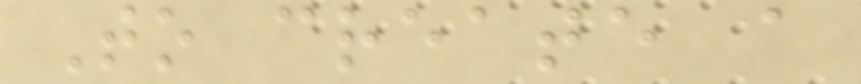To create a
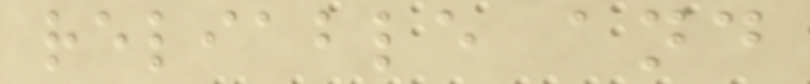reliable and
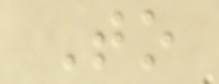To
